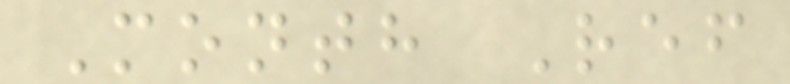Month Ref
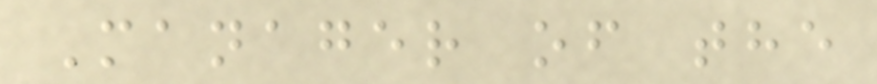Manager of the
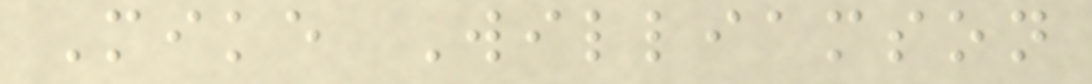Mike Williamson
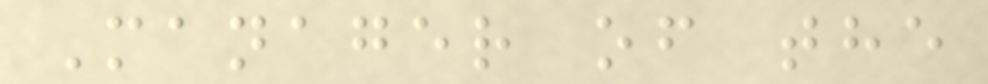Manager of the
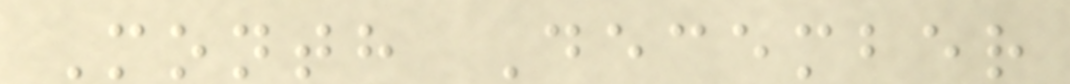Month December
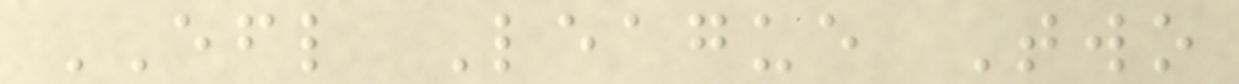EFL League Two
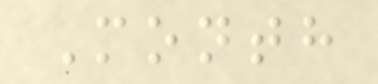Month
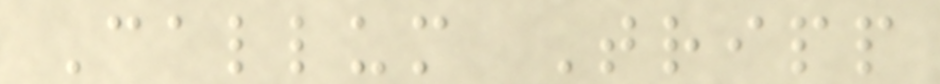Callum Tripp
